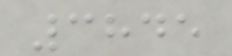3845
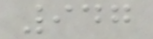947
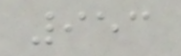953
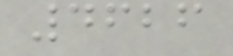4626
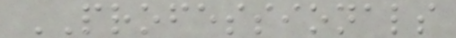PROFESSIONALS
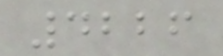4226
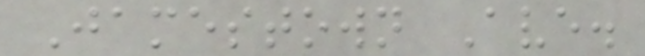Jamestown Ave.
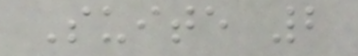Suite 2
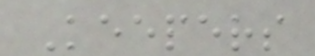Keepers
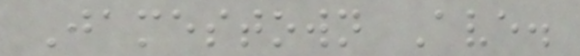Jamestown Ave.
